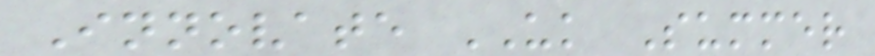Innovate UK Summer
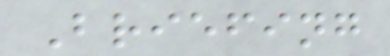Briefing
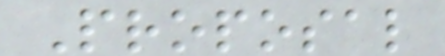Proposal
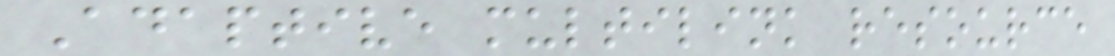Adaptive multilink resource
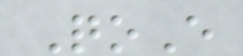QoE
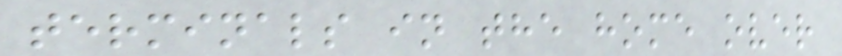terminals in the home over
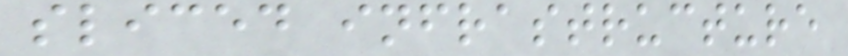sliced infrastructure
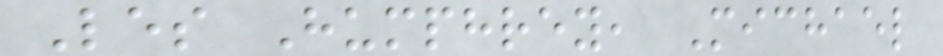Les Humphrey, Michael
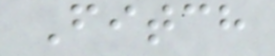Fitch
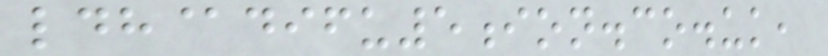ldh@difu5ion.co.uk,
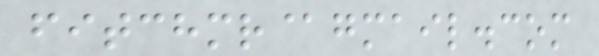fitchmr@gmail.com
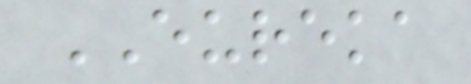EUREKA
